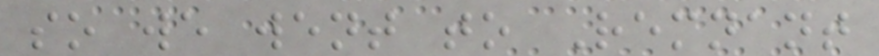so we went to Remnant
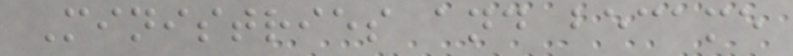Ministries and became
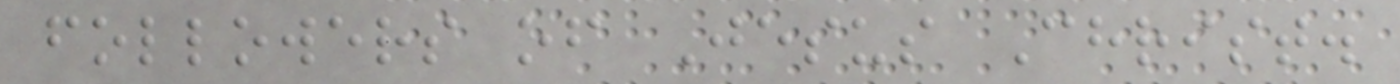followers of Jesus Christ.
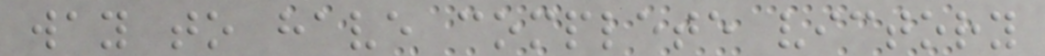way to have complete victory
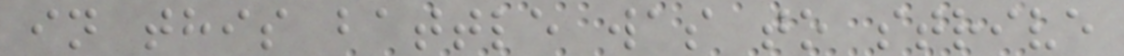in this battle was to strive
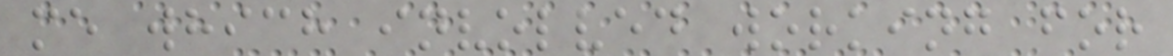me which involved working for
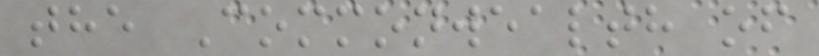the Commonwealth of
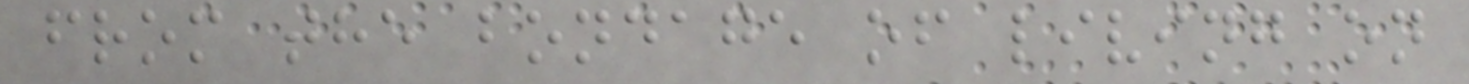from the bondage of living on
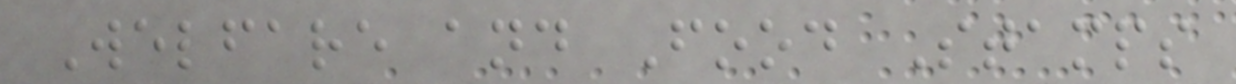Welfare and Food Stamps
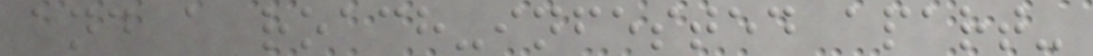and a roach-infested apart-
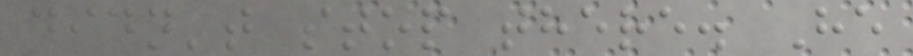didn't stop there. He
